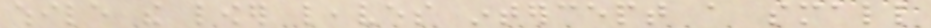while the lower leaves intercept a small
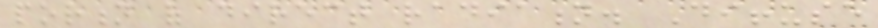portion of direct radiation. Diffuse
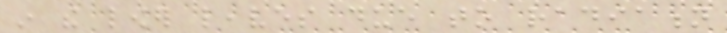in the lower leaves due to radiation
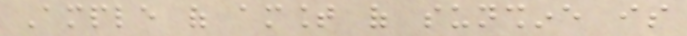Ample of amount of sunshine is
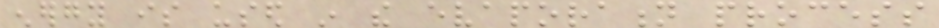energy is used in the evaporation process
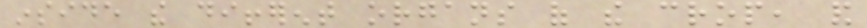inside the different organs of the crop, and
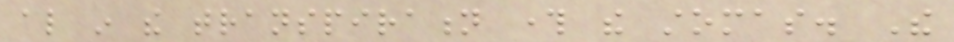also in the transpiration through the stomas. The
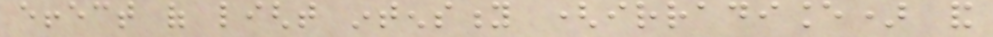effect of light intensity (irradiance) and
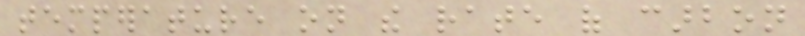temperature on the rate of carbon
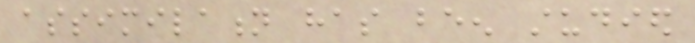assimilation has been studied
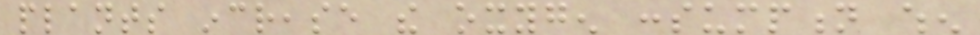plants increase the oxygen consumption when
